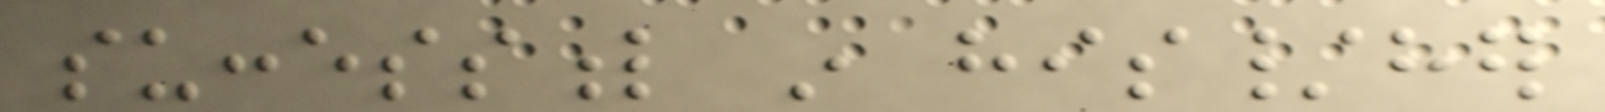successful in his/her
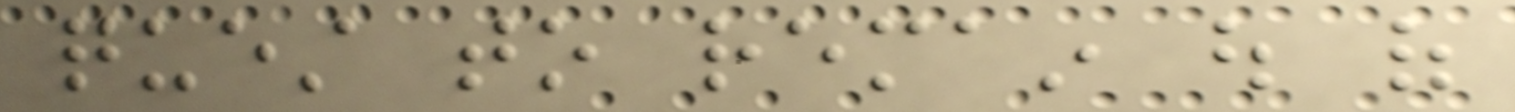quest to remain out of
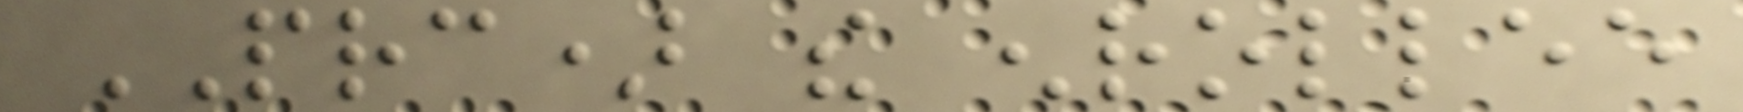PRC) the enrollee
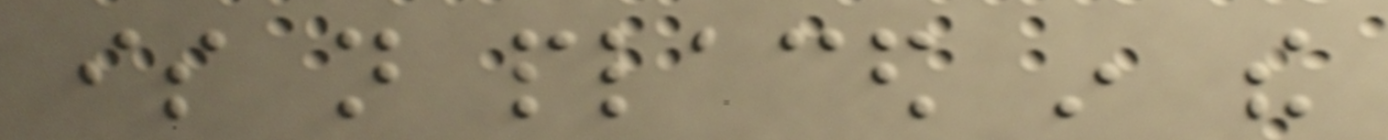is not placed in the
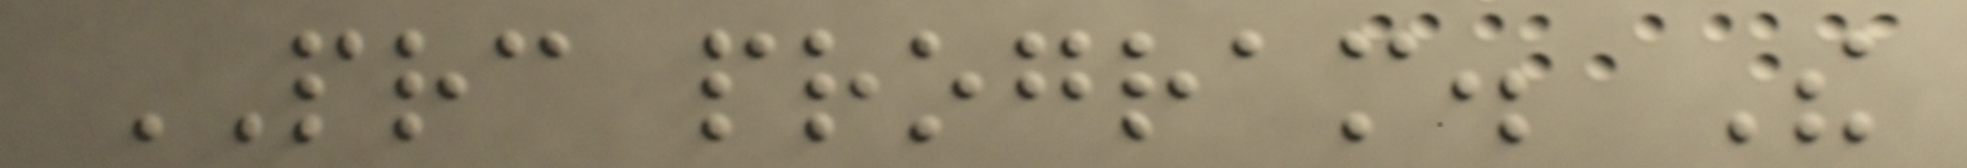PRC program. The
